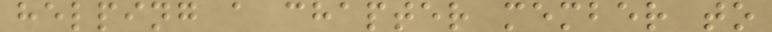helping a chapter member to
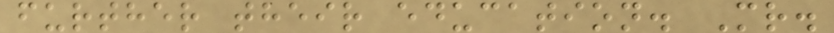further their education. Mr.
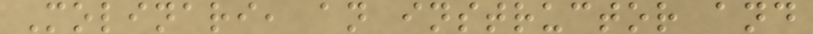Molinari, an instructor and
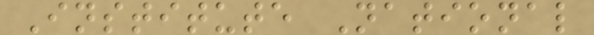Institute National
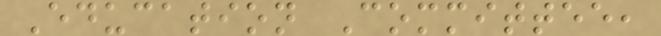Education Committee,
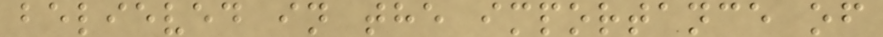believed in the importance of
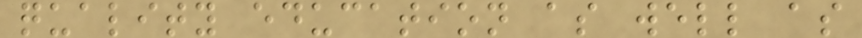quality education as well as
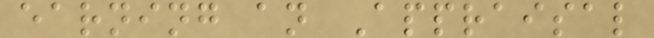earning an Appraisal
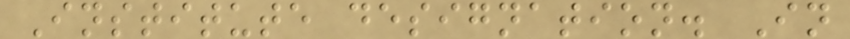Institute designation. In
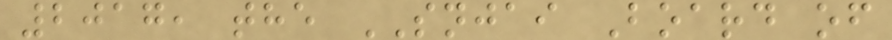2017, the SNJAI Board of
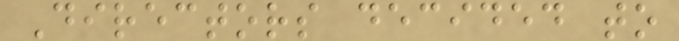Directors decided to
